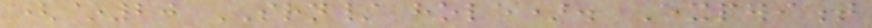(~20 SRN/ hole). Experiment
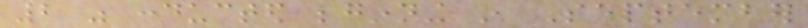2 was conducted beginning in September
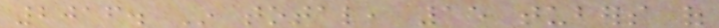2016. In total, 15 tubers of
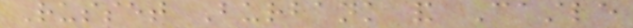Russet Burbank and Castle
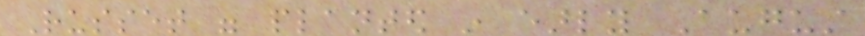Russet were planted in early August
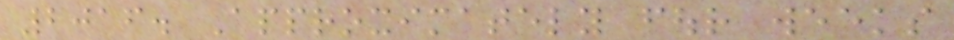2016. Approximately four weeks
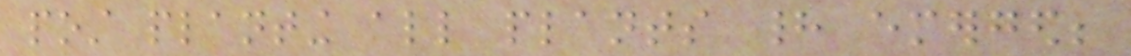post planting all plants had emerged;
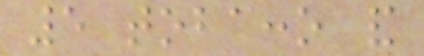5 tobacco and
